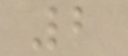2
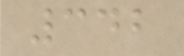342
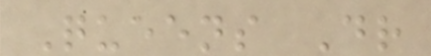Queens Dr
